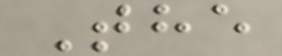The
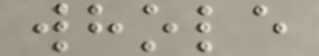whole
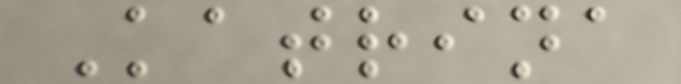Katrina
